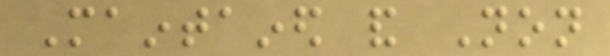Maintained and Non
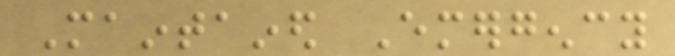Maintained Emergency
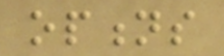options
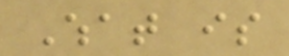What is
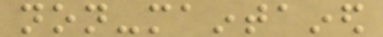non-maintained
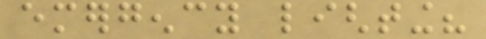emergency lighting?
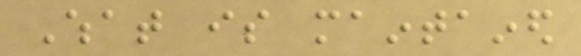What is maintained
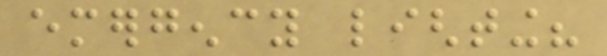emergency lighting?
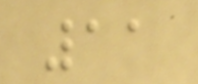11
